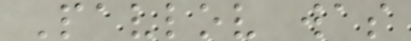Pavlov was
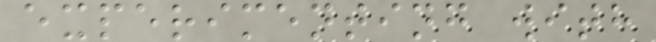experimenting with
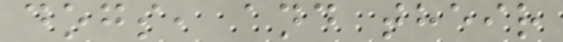dogs, and their
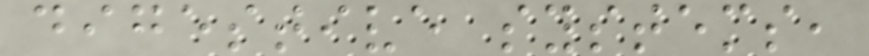digestive systems,
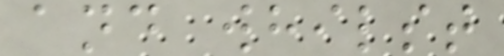and whilst
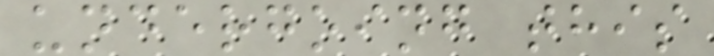undergoing this
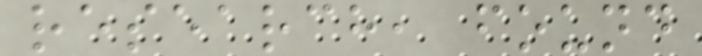research, found
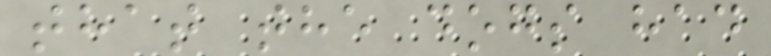that the dogs had
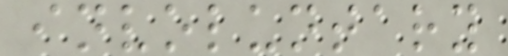involuntary
